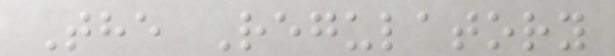The Regulatory
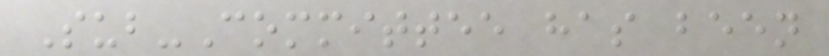Sub-Committee has been
